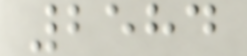2584
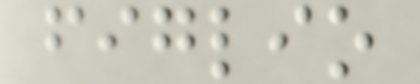figlio
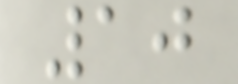10
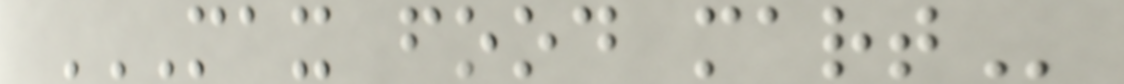MAX FOOD MART
